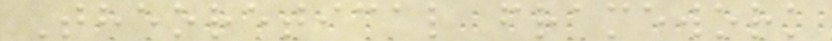Theoretical framework
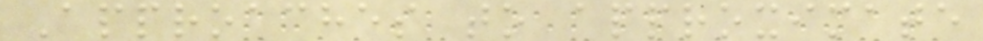Approaches to approximate
